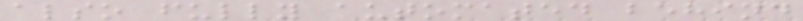also fully automated behind
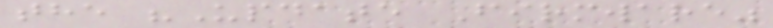the "Update Firmware"
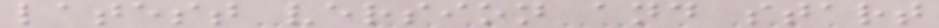latest version and start
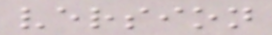version
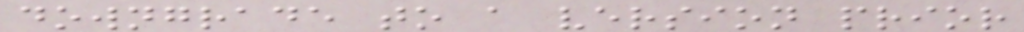downgrade to a version prior
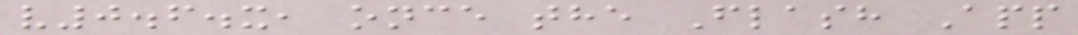v0.6.x, once the Flash App
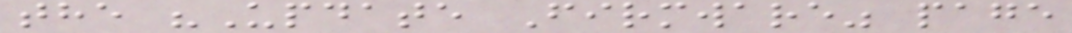the "Update Firmware" page
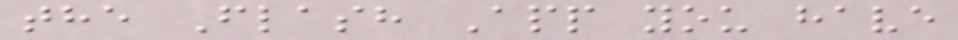the Flash App you have
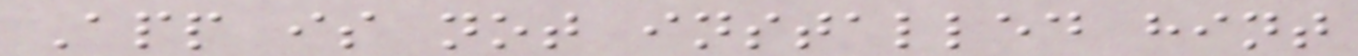App is not installed hint
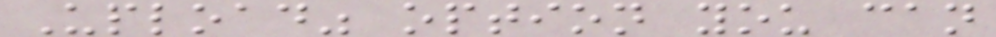Upload" option you can
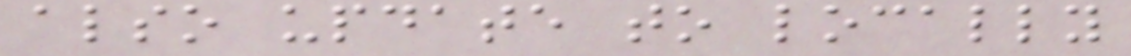also update to locally
